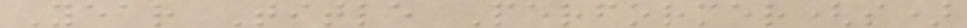Year Title Performer(s)
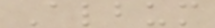Album
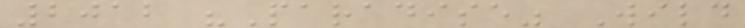2012 "Paradise" Wild
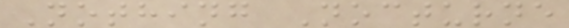Nothing Nocturne
